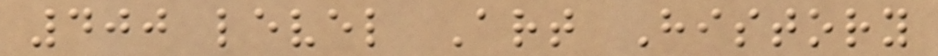400 level Art History
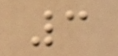3
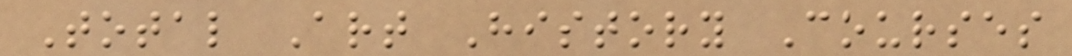Total Art History Courses
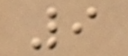9
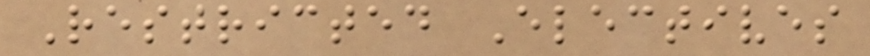Restricted Electives
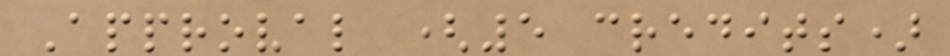Approval (5 credits)
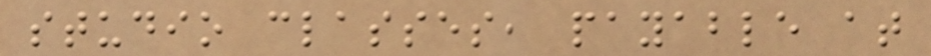studio classes, payable at
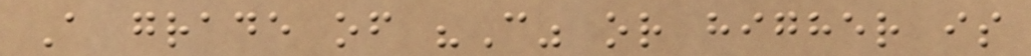A grade of "C" or higher is
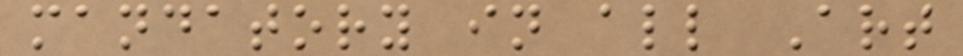mandatory in all Art
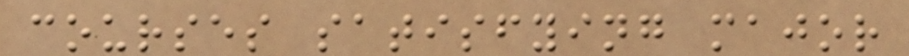courses satisfying major
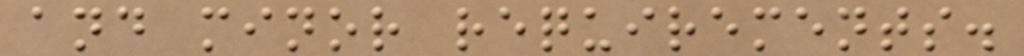and minor requirements.
